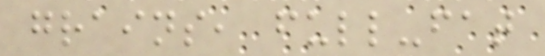grains, full-fat
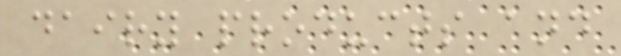dairy products and
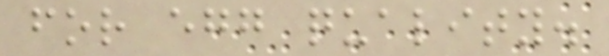for egg quality.
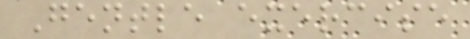Gentle exercise
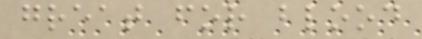great for blood
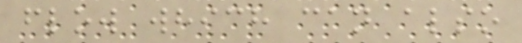flow which can also
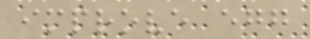improve egg
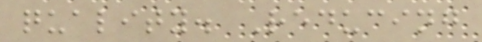quality. Reducing
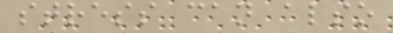stress can also
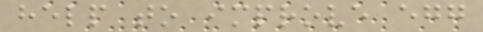help to improve egg
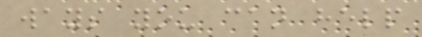ways you can help
